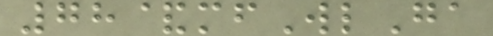78&mfWlGa
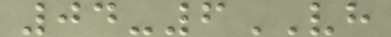04-6VH
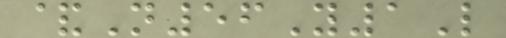&N56Y1L
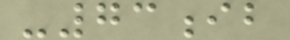-73ib
